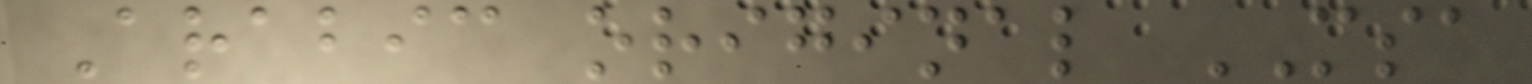Arabic original MSA
